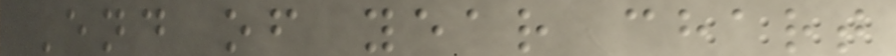End of year chart
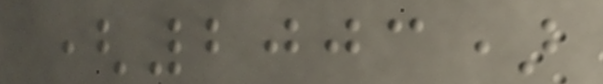(2003)
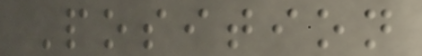Position
